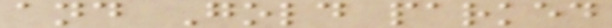and Gold parked
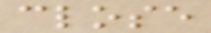close
